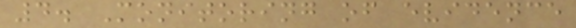4. Monitoring of evidence
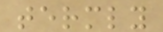termly
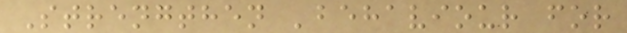Strengthen 'behaviour for
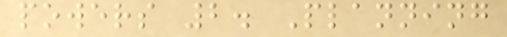powers 2. Planning
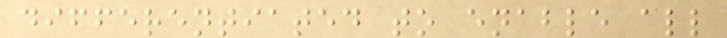differentiated to enable all
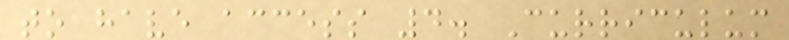to have access 4. Curriculum
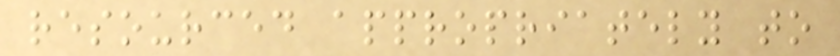resourced appropriately to
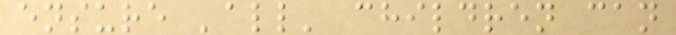ensure 'all' children can
